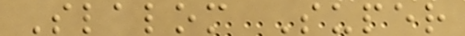Slalom Super
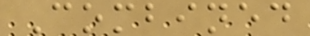Combined
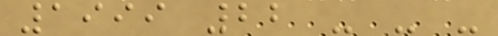1999 22 - - -
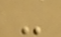-
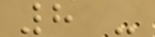8 -
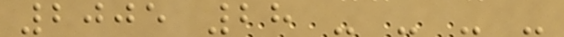2005 28 - - - -
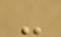-
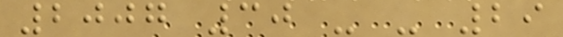2007 30 - - 29
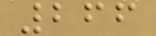266
